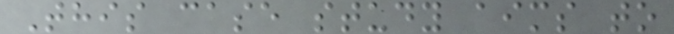This case study aims to
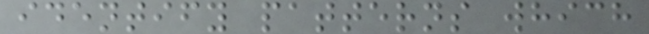identify patterns which
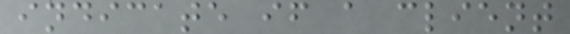indicate if a client
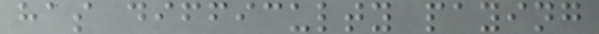has difficulty paying
